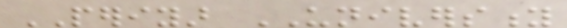PERIYAR UNIVERSITY
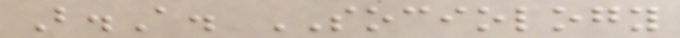B.A. SOCIOLOGY
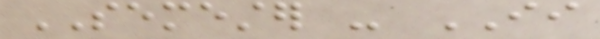SEMESTER - II
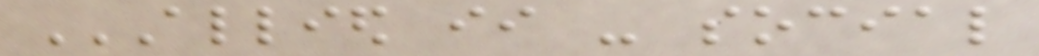ALLIED II - SOCIAL
